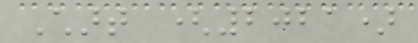Chart (2021)
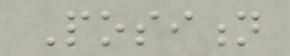Position
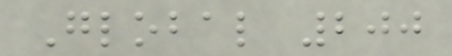Global 200
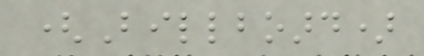(Billboard)
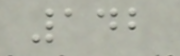142
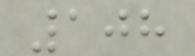108
